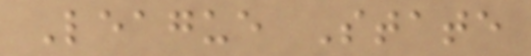League State
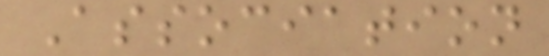Association
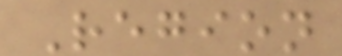Region
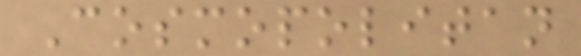Cosmopolitan
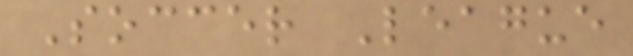Soccer League
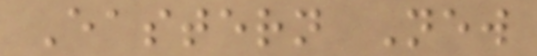Eastern New
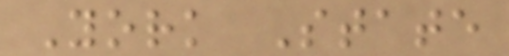York State
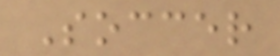Soccer
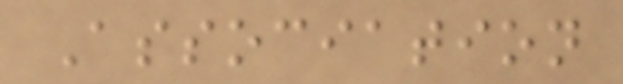Association
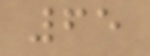65
